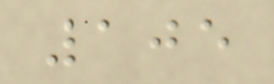105
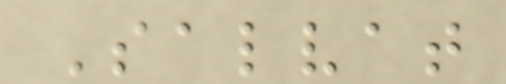Salvat
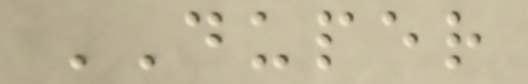DUPER
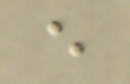e
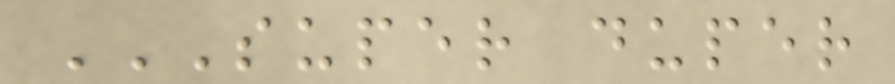SUPER DUPER
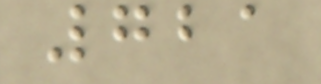721
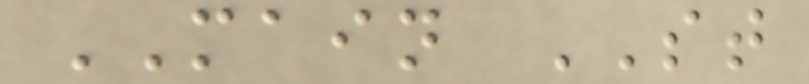MAIN ST
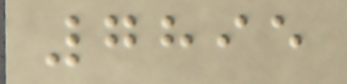7895
